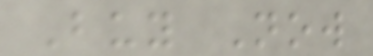Buy Now
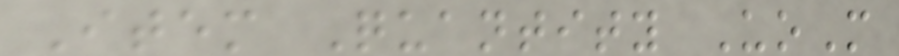Item Quantity UoM
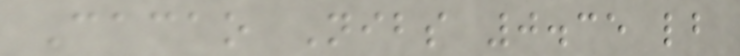Cacao Nibs 0.35 lb
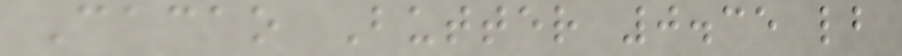Cacao Butter 0.35 lb
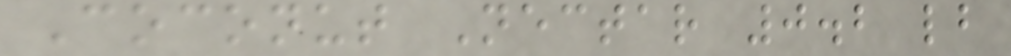Coconut Nectar 0.2 lb
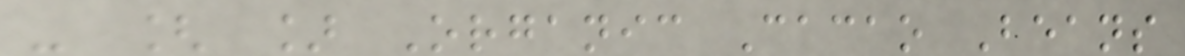- [ ] Organic Cacao Beans
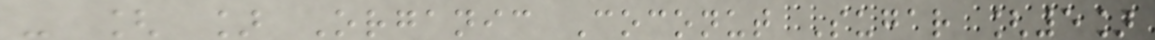- [ ] Organic Coconut Sugar [5]
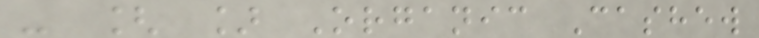- [ ] Organic Cashew
